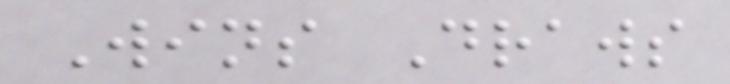Wins Draws
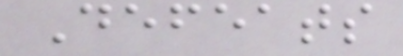Defeats
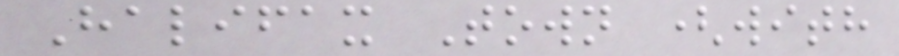Halifax Town (with
